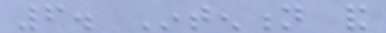6. Intention and
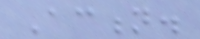Action.
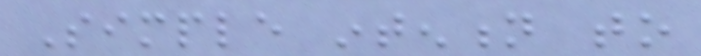Simple intention to
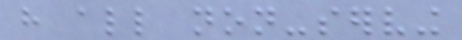have all non-serving
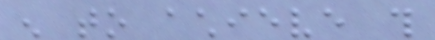enough to achieve this
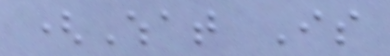(What Is
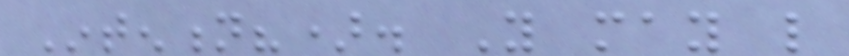Intention?). You may like
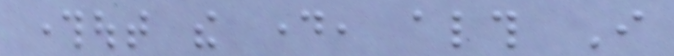throughout the day, although I
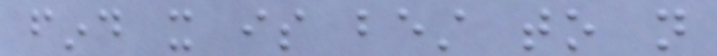find it is best to not
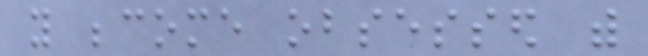you become obsessed with
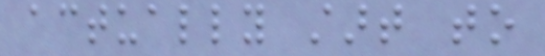actually start to
